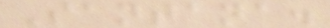Santana.
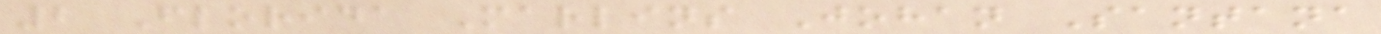2 Florida Marlins Johan Santana
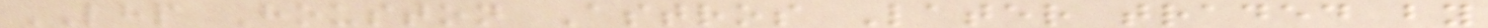LHP Houston Astros Later traded by
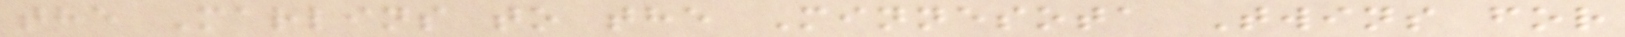the Marlins to the Minnesota Twins for
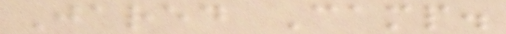Jared Camp.
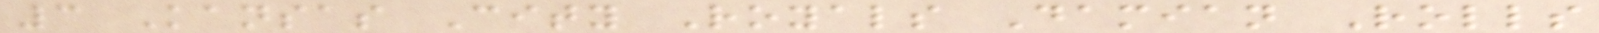3 Kansas City Royals Damian Rolls
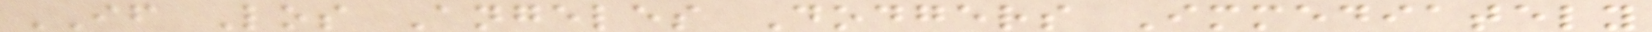IF Los Angeles Dodgers Immediately
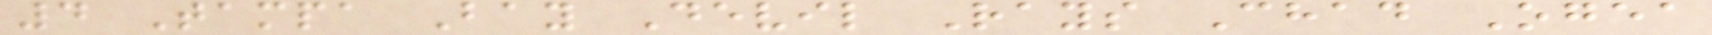4 Tampa Bay Devil Rays Chad Ogea
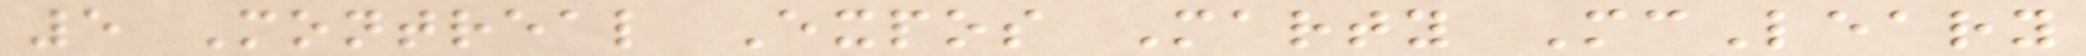5 Montreal Expos Marty McLeary
